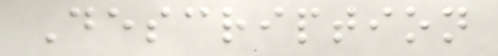Description
